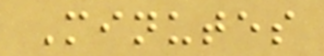Minutes
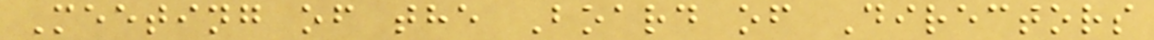Meeting of the Board of Directors
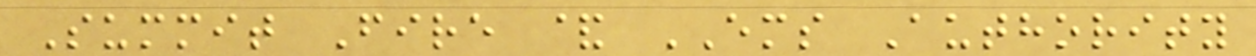Summit Fire & EMS Authority
